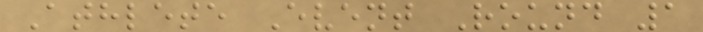Athlete Event Round 1
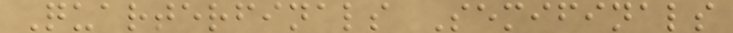Quarterfinals Semifinals
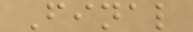Final
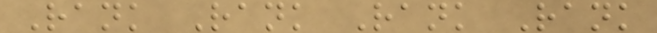Rank Rank Rank Rank
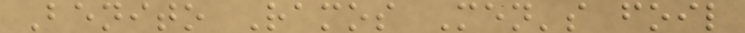Benito Ramos Men's foil
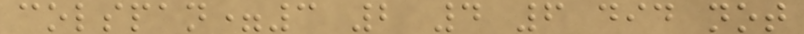colspan=3 2 4 6 did not
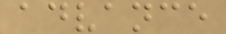advance
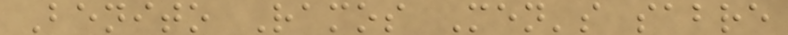Benito Ramos Men's sabre
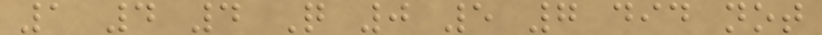1 4 4 Q 0 5 7 did not
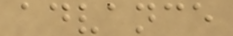advance
